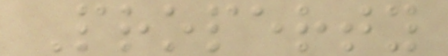Property
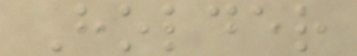Holder
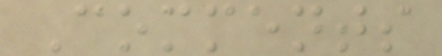Comments
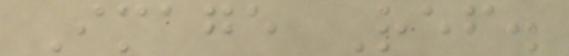Image Ref.
